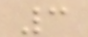3
